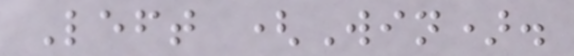Left (Win).
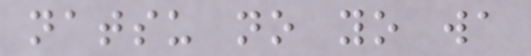natsu no yo wa
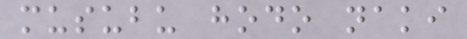musubu hodo naki
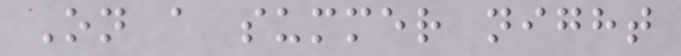On a summer night
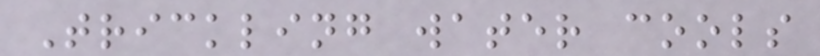Trickling water cools
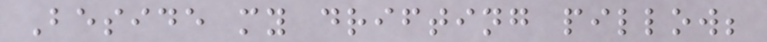Beside my drifting pillow;
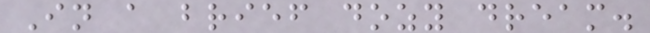In a brief dozy dream.
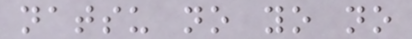natsu no yo no
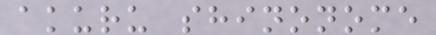akuru shinonome
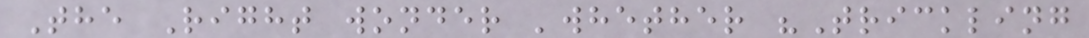The Right wonder 'whether "Trickling
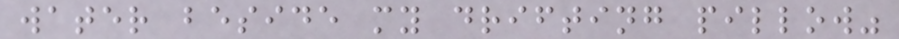water beside my drifting pillow"
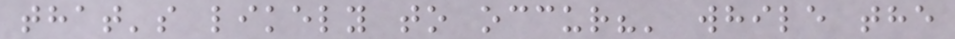that's likely to occur?' while the
